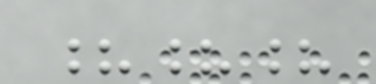???
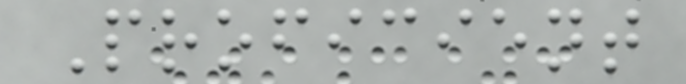Proficient
